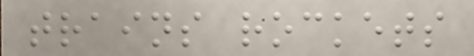trains rockets
